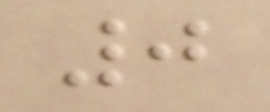0
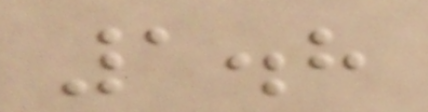1.8
